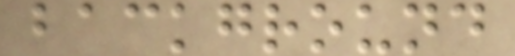background
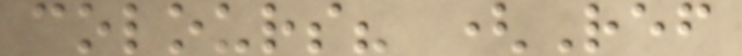colours? (Ref
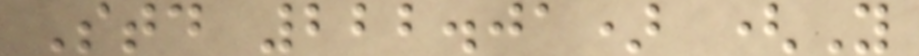Std 222.01) (Y
